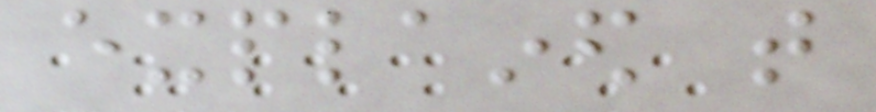explained that
